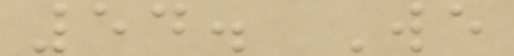54. We
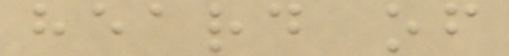heard of
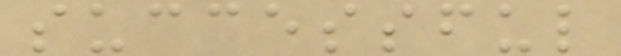successful
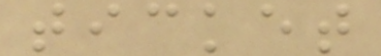ticket
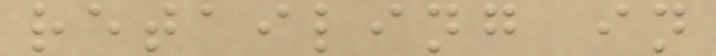retailing in
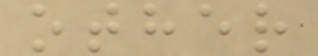other
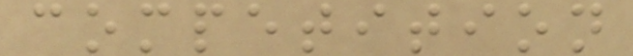competition
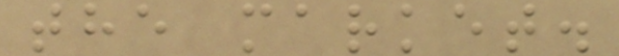the market.
